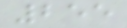255
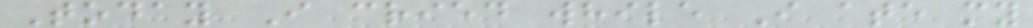Today I cried while I ate my
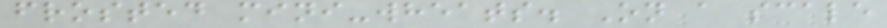frosted mini-wheats. On a scale
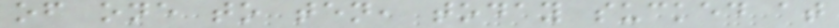of one to ten, today sucked at
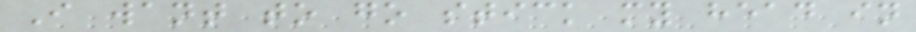I want to go stick my head in
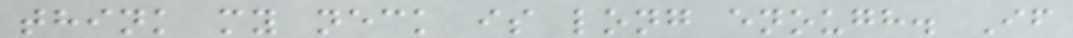think my neck is long enough. If
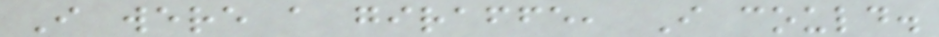I were a giraffe, I could.
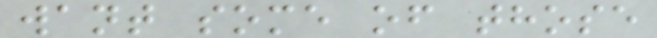want some of those
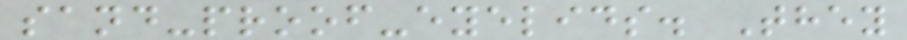sand-proof-eyelids. They
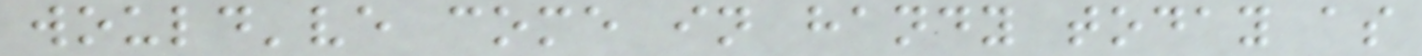would've come in handy today as
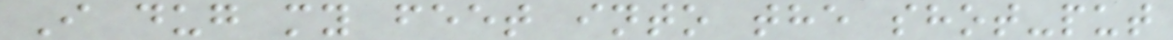I dug my feet into the shot-put
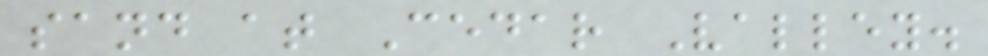sand at Cedar Valley.
